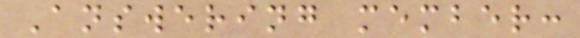Answering member:
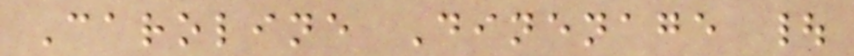Caroline Dinenage |
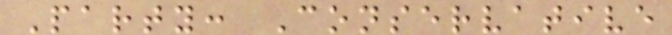Party: Conservative
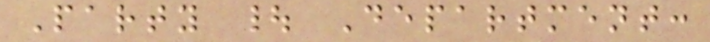Party | Department:
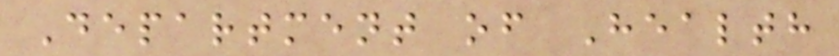Department of Health
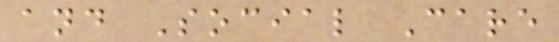and Social Care
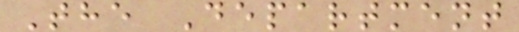The Department
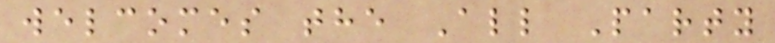welcomes the All Party
